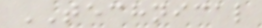TECHNICAL
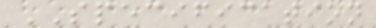SPECIFICATION
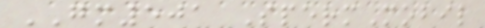GM501 SpermMobil
